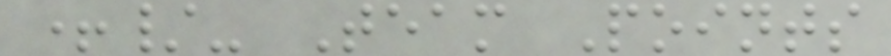+/- Team Points
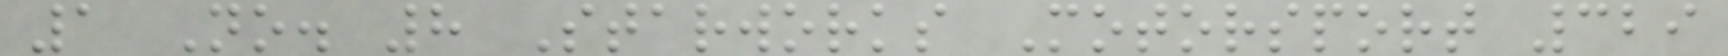1 No. 8 Starworks Motorsport 329
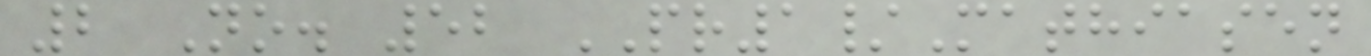2 No. 52 PR1/Mathiasen
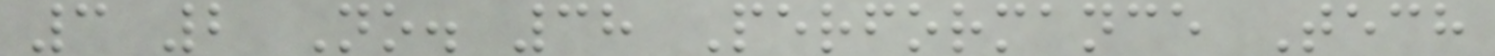3 2 No. 38 Performance Tech
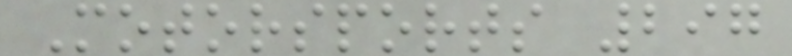Motorsports 297
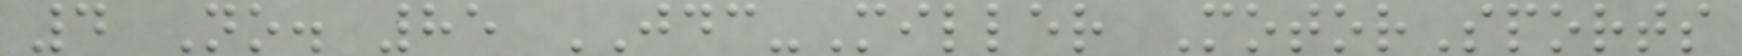4 No. 85 JDC-Miller MotorSports
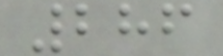286
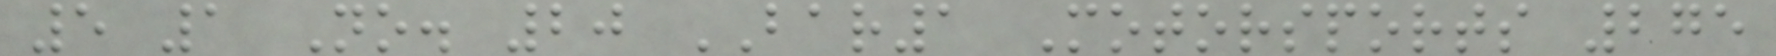5 1 No. 20 BAR1 Motorsports 275
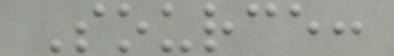Source:
